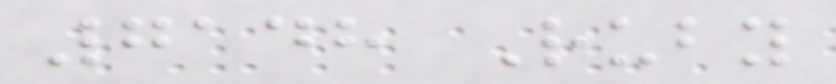7148 Ruby
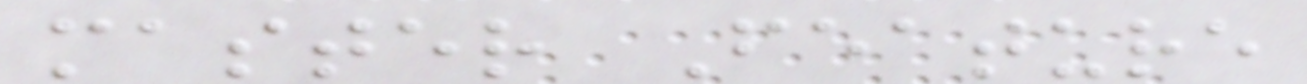master Feature
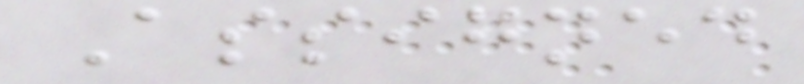Assigned
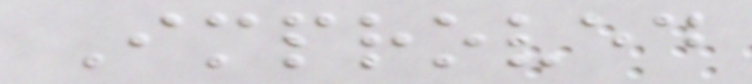Improved
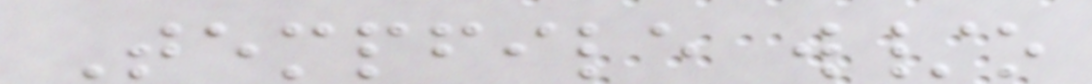Tempfile w/o
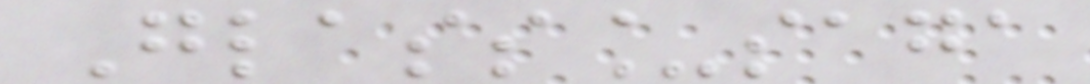Glass_saga
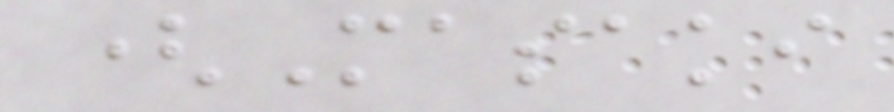(Masaki
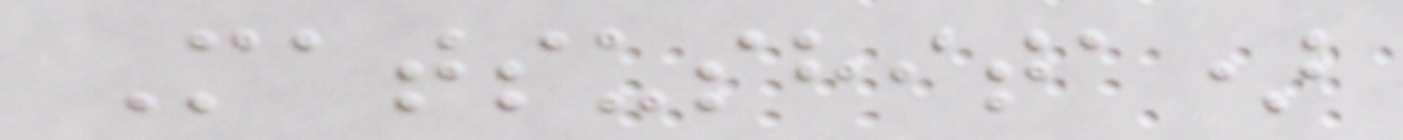Matsushita)
